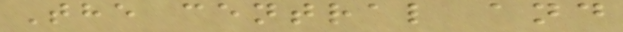The central and
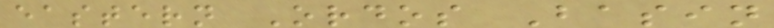eastern Ordos Basin
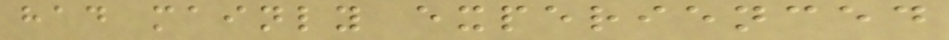had mainly experienced
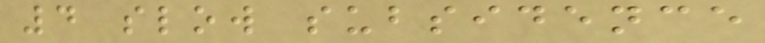4 slow subsidence
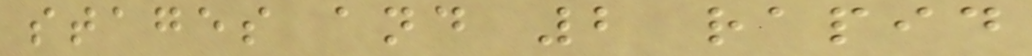stages and 2 rapid
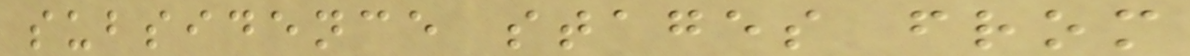subsidence stages from
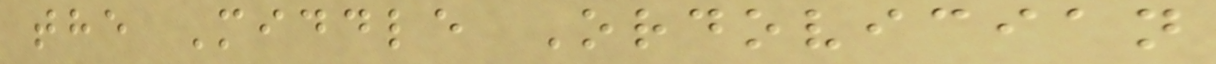the Middle Ordovician
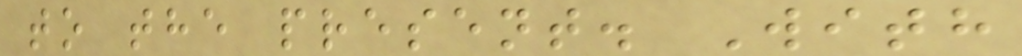to the present. With
